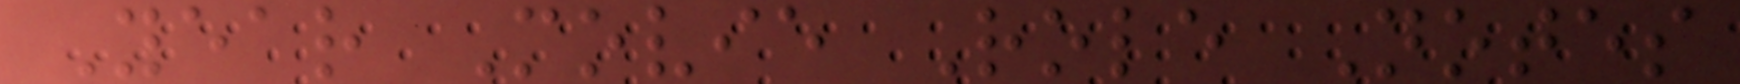Year Movie Role Notes
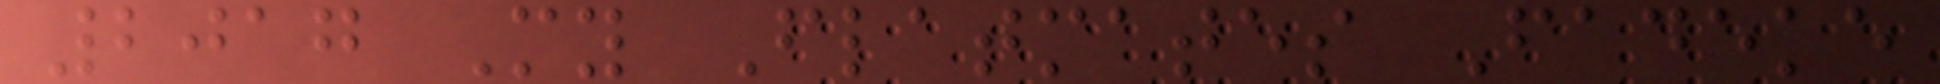2017 My Flatmates Fadeke
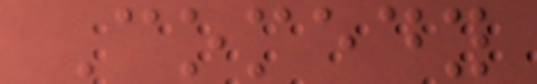Comedy
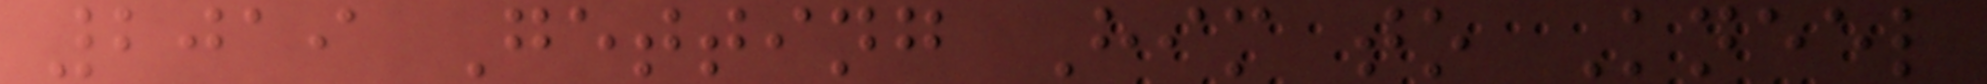2019 Getting Him to Kneel
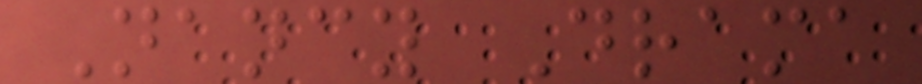Nancy Drama
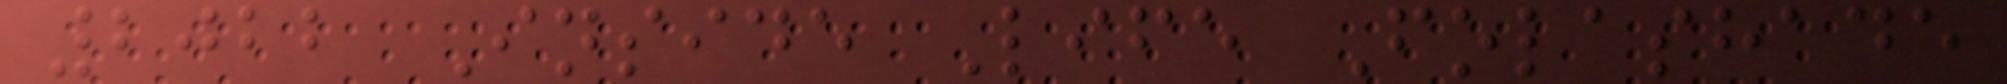2022 Inside Life Folashade
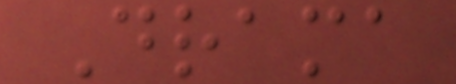Drama
